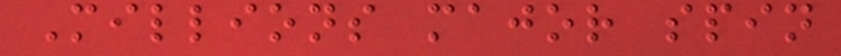Millions major spin
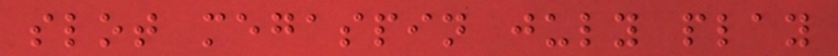slot megaspin july play
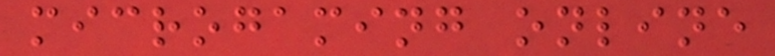microgaming online
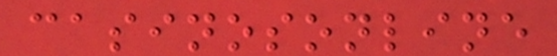casinosonline
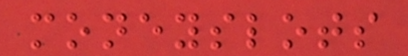moneyslots
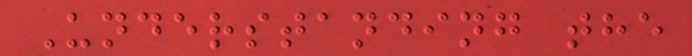Understanding the
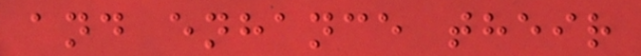and enhance their
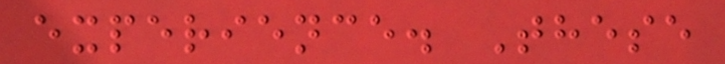experience. These
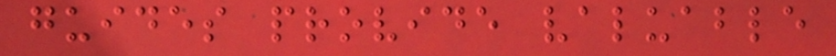guides provide valuable
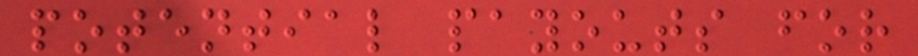potential payouts for
